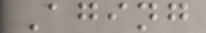Aging
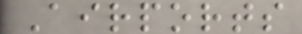Airports
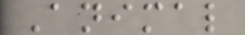Animal
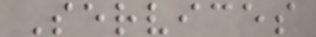Services
